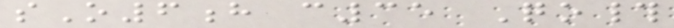sO6h c35 Qo#
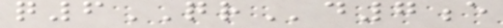q6QRd7e
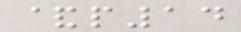&p14
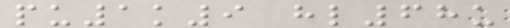pu1k9 hl68u
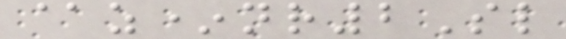@z*nr2Sl
